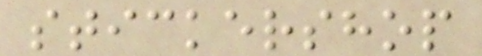stickershop
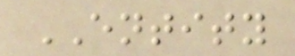ENTITY
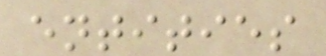entities
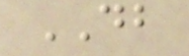DB
